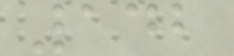142
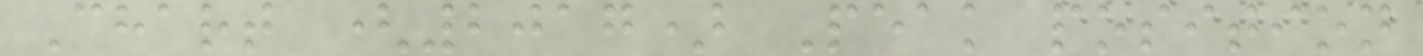Chart (2017) Peak position
